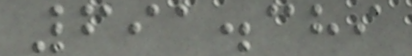691.389
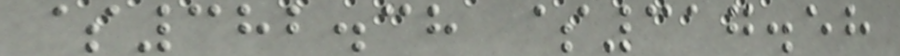$382.38 $317.58
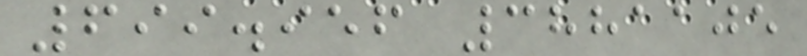699.956 3881105
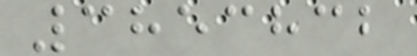3853832
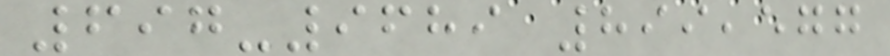697-9689 899,577
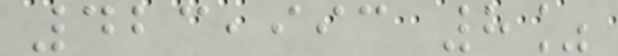423,993 8%
